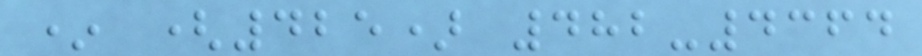* (425) 482-4364
